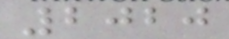2020
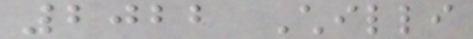2022 Chilli
